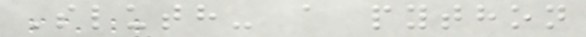Sluth- a python
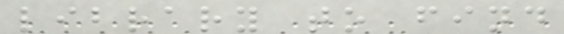library to find
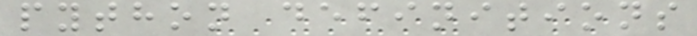python definitions
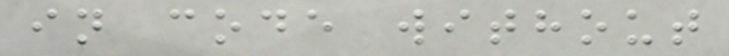in code without
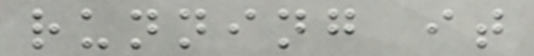running it
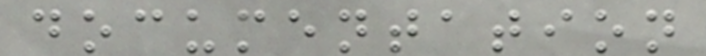documentation
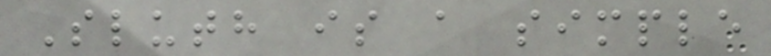Sluth is a simple
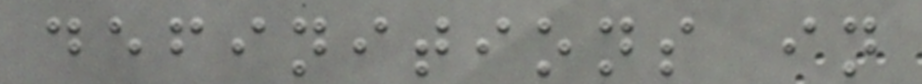definitions in
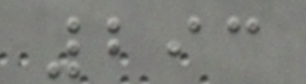293
